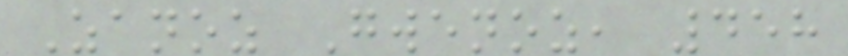Zanoz Gwenoz, 458
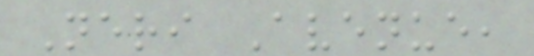Neri Avenue,
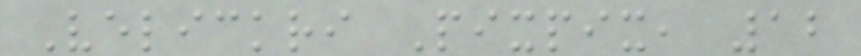Velickri Pixpix, 12
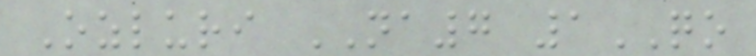Ozluri NA7 1QO
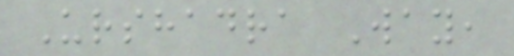Urshadra Way,
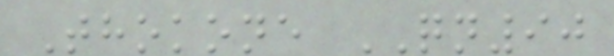Thokone QN90
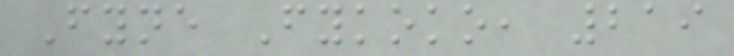Fyne Fykoko, 219
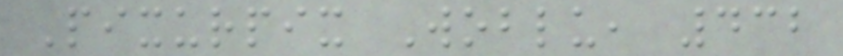Pixurpix Woblu, 432
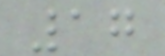17
